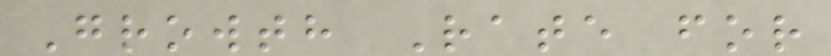Growth Rate for
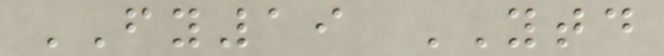FY19 YTD
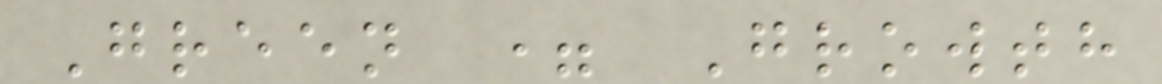Green = Growth
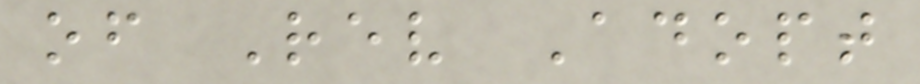of Rev Adopt
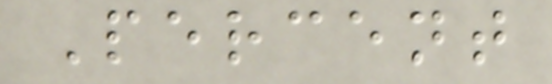Percent
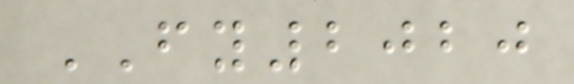FY2020
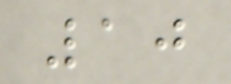10
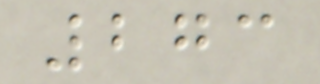273
